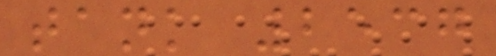tank 2537
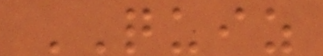QUIZ
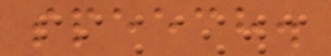speech.
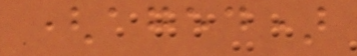(aged)
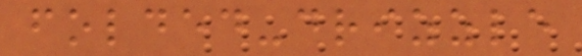folded-drizzle
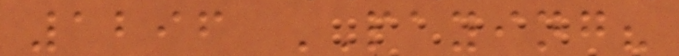1296 PAYING?
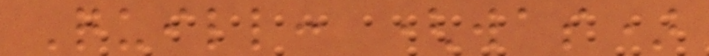Quill: (was)
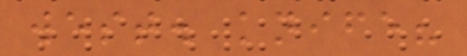west. knife?
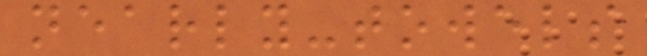nearly-towels
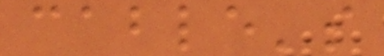cable's
